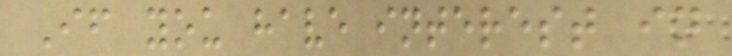If you have interest in
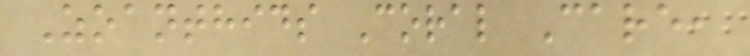Zoanthids Coral Care,
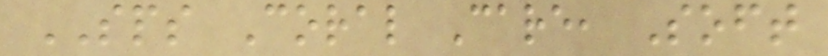SPS Coral Care, Soft
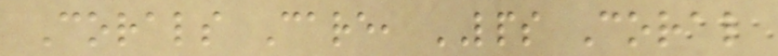Corals Care, LPS Coral
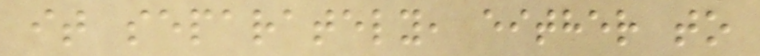it separately, either to
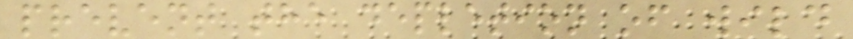prevent the depletion of wild
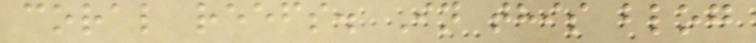coral reefs. In this blog
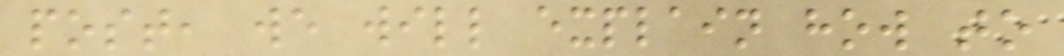post, we will explain how to
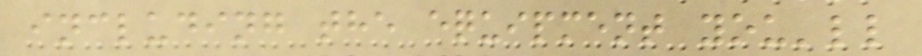including the equipment you'll
